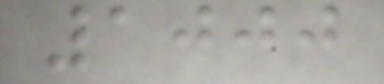1000
